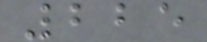225
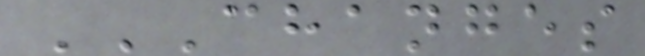CHANGES
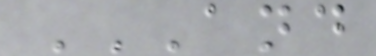AND
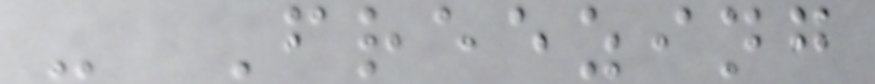- Freezing
